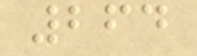264
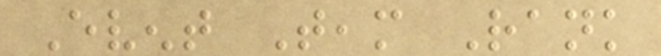Event Team Rank
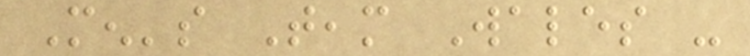Men's Team Wales -
